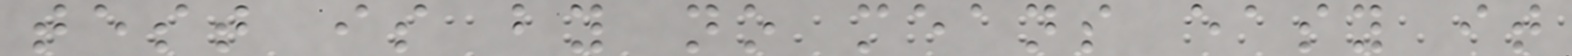test is by no means easy it
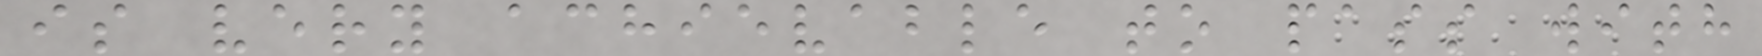is very achievable to pass with
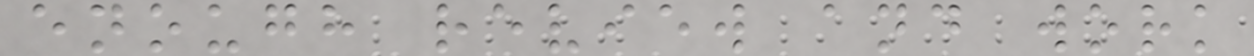enough review and work
